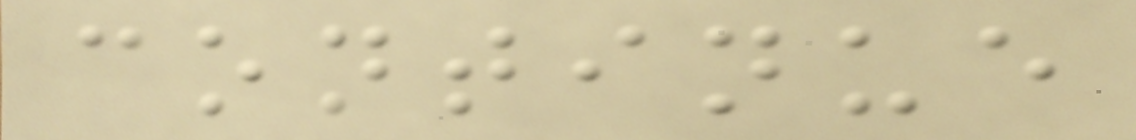continue
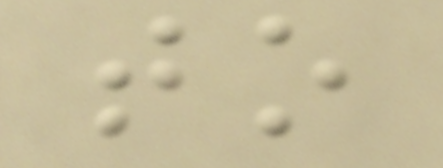to
